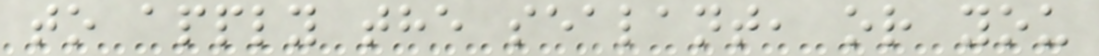to apply the sealant, or you
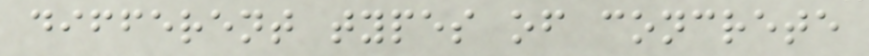different types of concrete
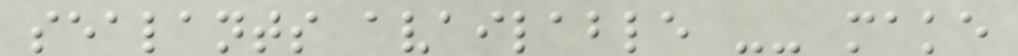sealants available -- make
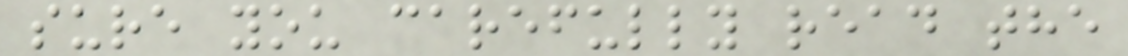sure you carefully read the
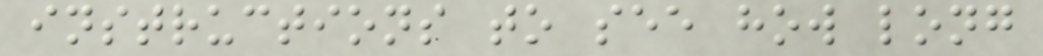instructions to see how long
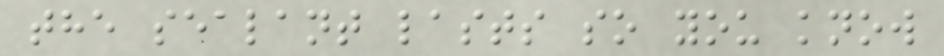the sealant lasts so you know
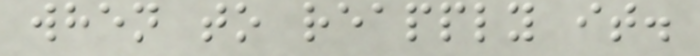when to reapply it.
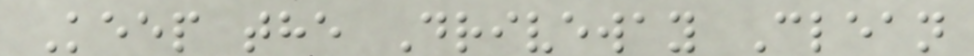Keep the Driveway Clean
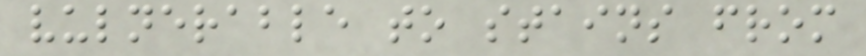vulnerable to stains from
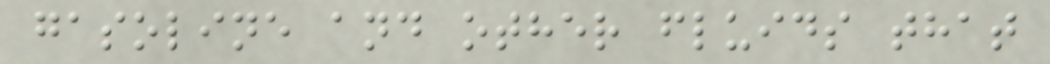gasoline and other fluids that
